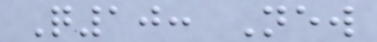Q10: New
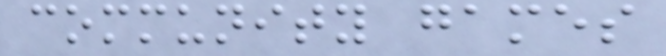community games
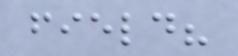field?
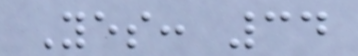Yes: 34
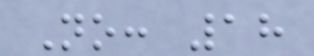No: 18
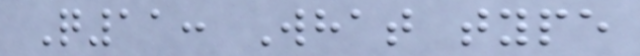Q11: What type
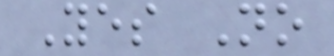Yes No
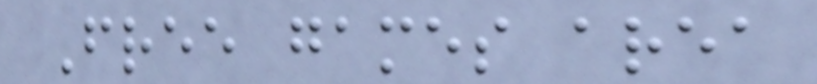Free games area
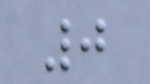0
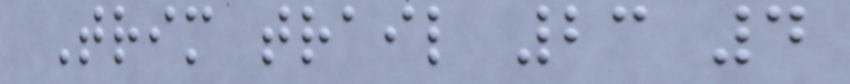Trim trail 23 4
